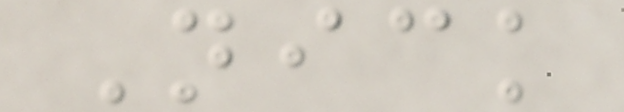Nick
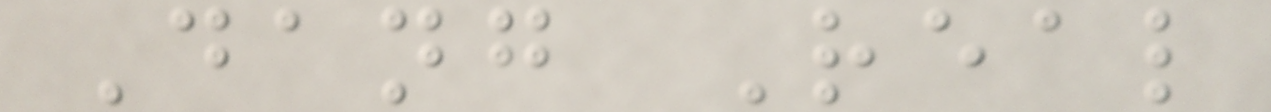Dang Real
